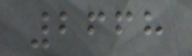2668
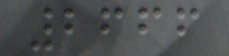2666
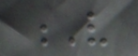V
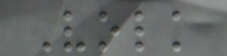Volk
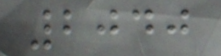2040
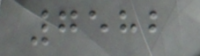7582
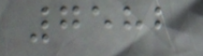7582
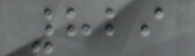829
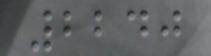2240
